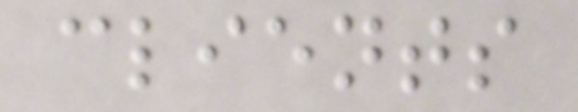clients
